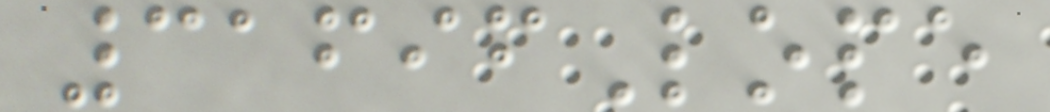31696Lope
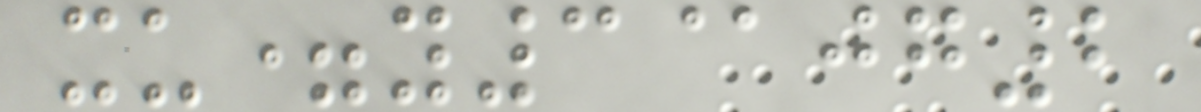xu=y3@jg2
